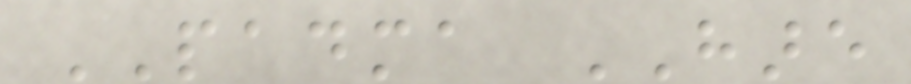PADMA HARE
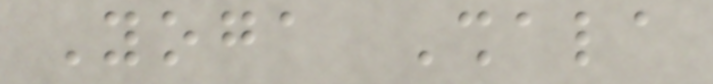Yoga Shala
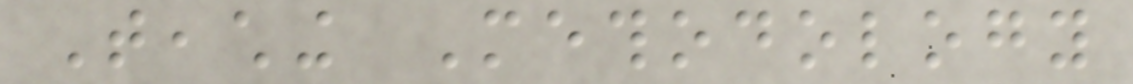Teaching Methodology
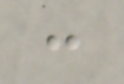:
